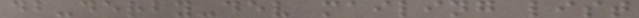db-derby-dev mailing list
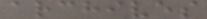archives
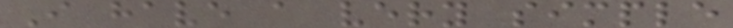I have a very simple
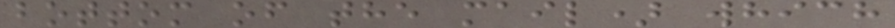bottom of the mail) which
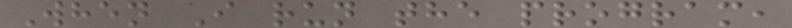When I run the program,
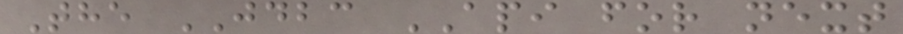The JDBC API for next
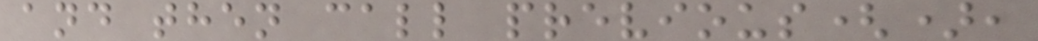and then call previous(),
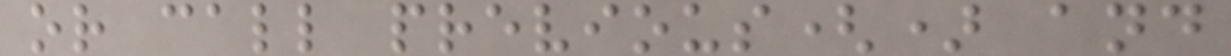or call previous() and
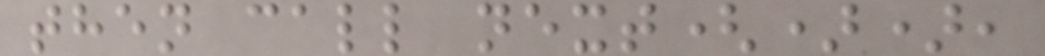then call next()),
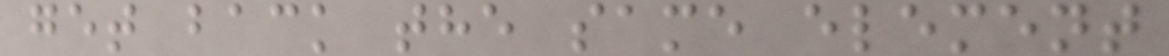get back the same element
